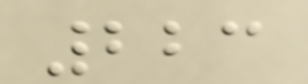223
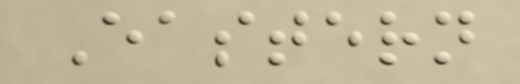Eastern
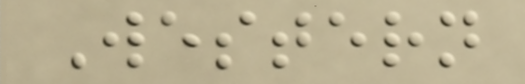Western
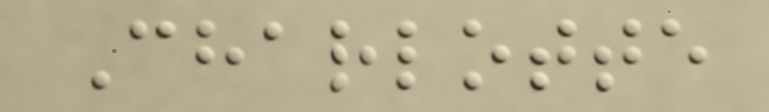Charlotte
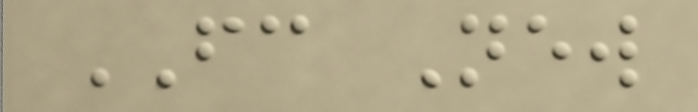FC New
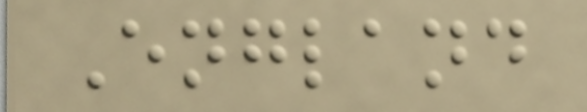England
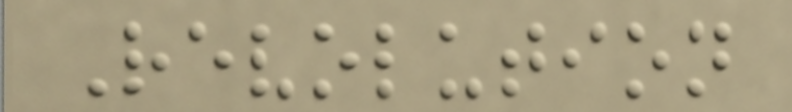Revolution
